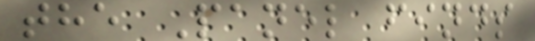the Panel finds
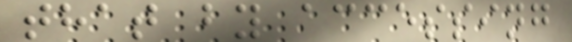that by accessing
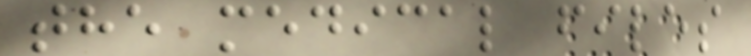the medical files
